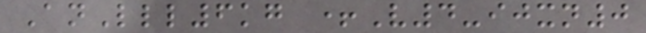AnLll6kg +V4-ijxn0
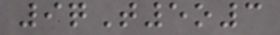9qT5o3
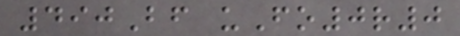490Bf uFo0r0
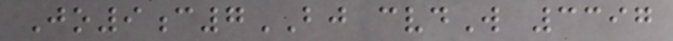Jo9c7BJ cvdW 3397
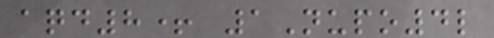aqd8+ 1Nupo4l
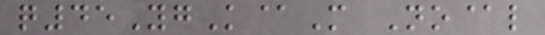q45YgK@M No@l
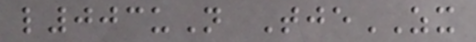l003uN TjeZX
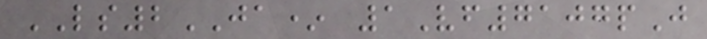LS2JA* 1Vf7107pJ
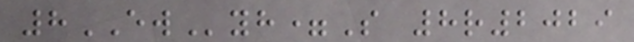8EWyh=S 8r2029
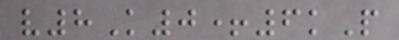v8K0+6kP
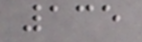135
